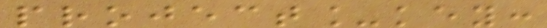project_key:
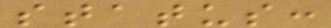status:
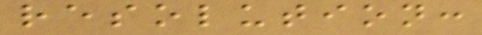resolution:
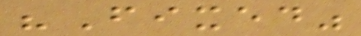"Fixed"
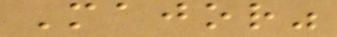Major"
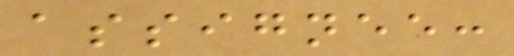assignee:
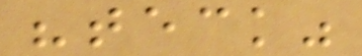"teck"
